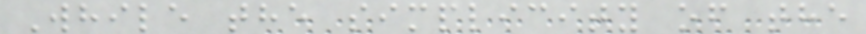While the simplicity of the
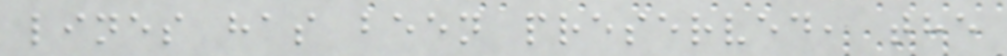lines has been preserved, the
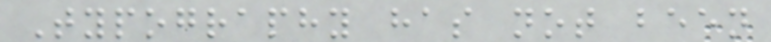Typography has not been
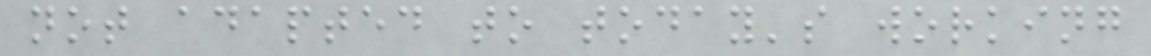not adapted to today's working
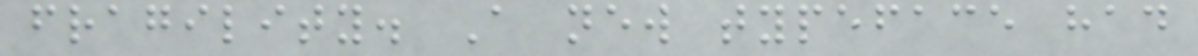fragility. A new typeface had
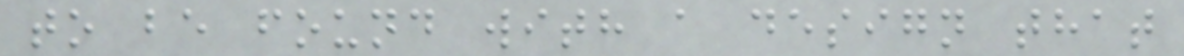to be found with a design that
